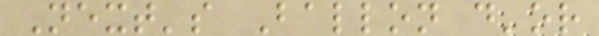Next's Ballon d'or
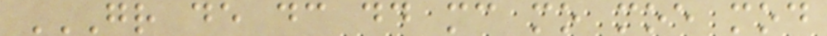GR DE DC DD MC MO MOE MOD
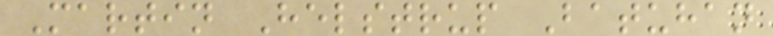Martin Helstrup Batuhan
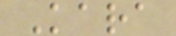Kara
